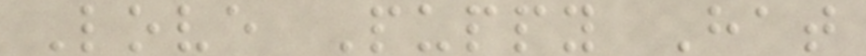Love Puppy Hat
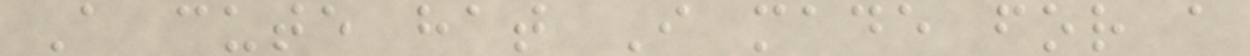A cute hat I made for a
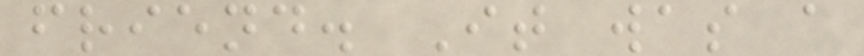friend. It was a
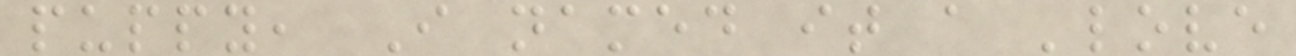puppy, I named it a 'love
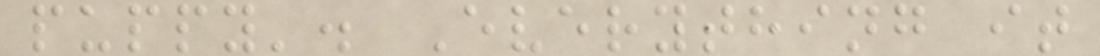puppy'. Everything it
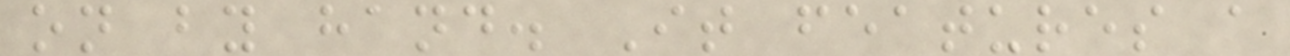on by hand. It features a
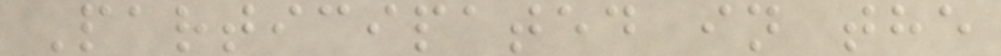Participated in the
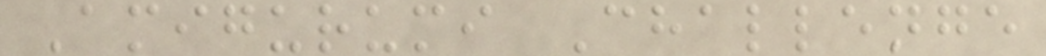Amigurumi Challenge
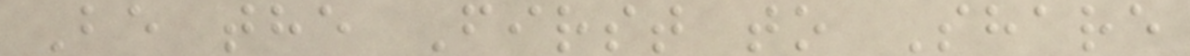Be the First to Share
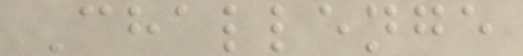Challenge
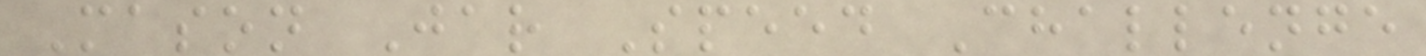Mason Jar Speed Challenge
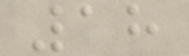18
